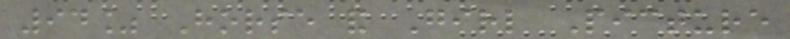94% Horse and Girl Picture
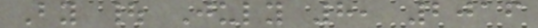By | July 8, 2016
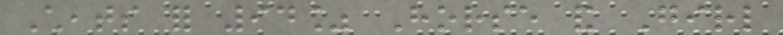Cheats for 94% Horse and Girl
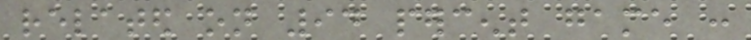related on 94 percent game :
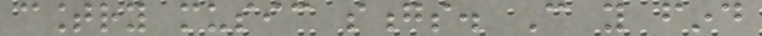country music songs. Can you find
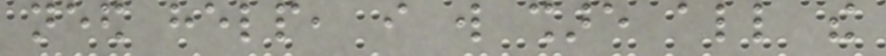need help, i will share all the
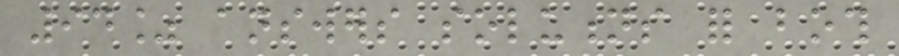94% answers solutions for both
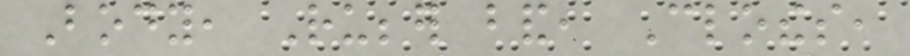Body, Rubber band, Clothes,
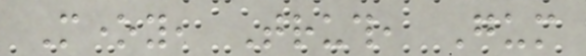Money, Truth, Gum
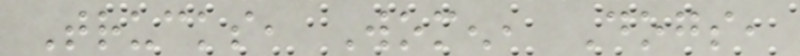Trucks, Women, Dogs,
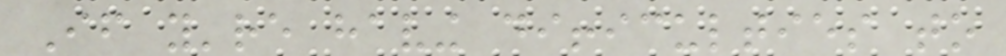If you're having difficulties to
